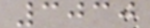3030
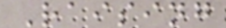Raising
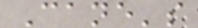Cane's
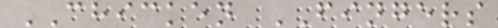CHICKEN FINGERS
